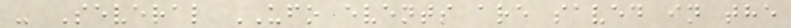- Several UFO events are saved in the
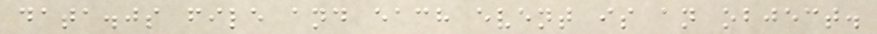data.js file and each event is an object.
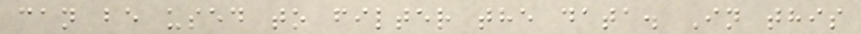can be used to filter the data. In this
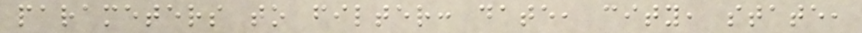parameters to filter: date, city, state,
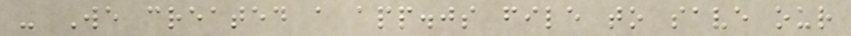- We created a app.js file to save our
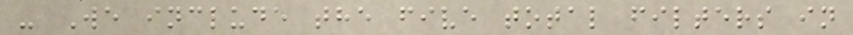- We include the five total filters in
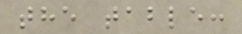the table:
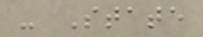- State
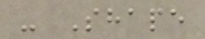- Shape
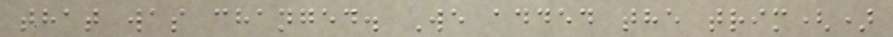that was changed. We added the trim()
